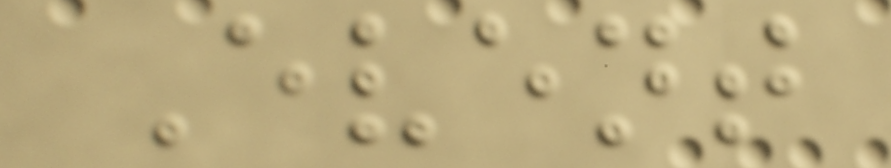Event
